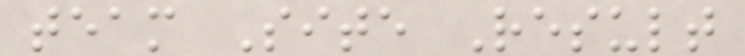team Site Result
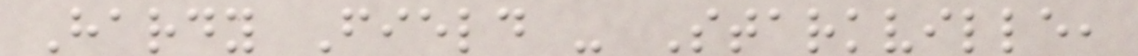Hardy Field - Starkville,
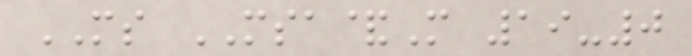MS MSA&M 19-0
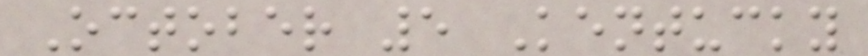October 5 Kentucky
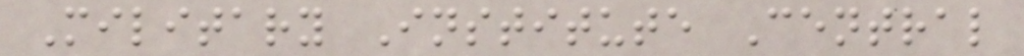Military Institute Central
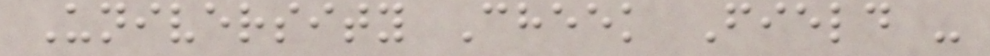University Cheek Field -
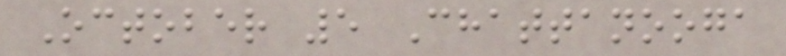October 5 Chattanooga
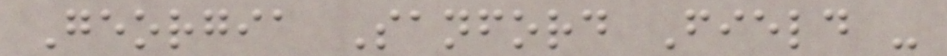Georgia Sanford Field -
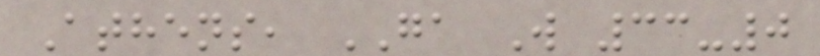Athens, GA W 33-0
